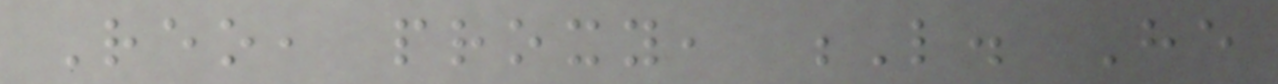Reo, proxy, L. He
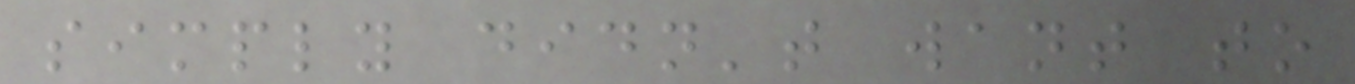simply didn't want to
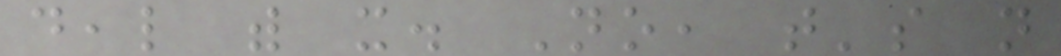deal with it. No, that's not
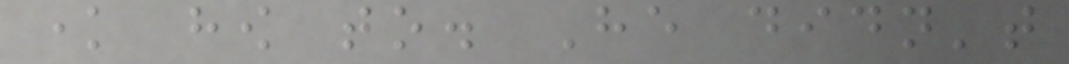know how to. He didn't
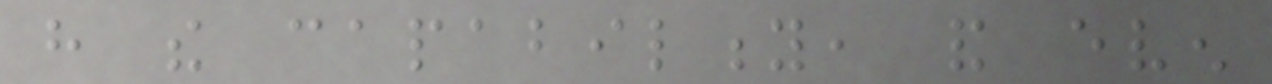have the capability, and even
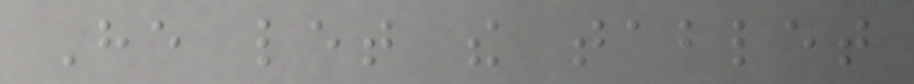He let the tablet
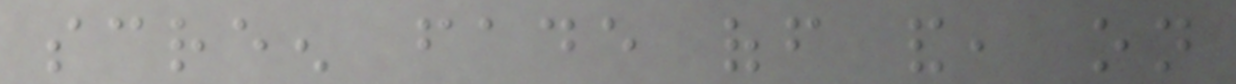screen fade off and, on
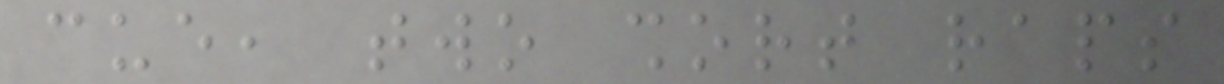cue, two short raps
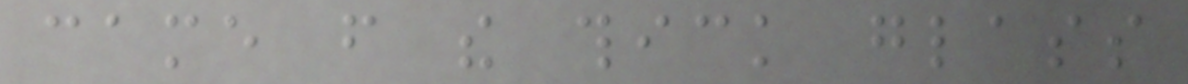came from the thick glass
